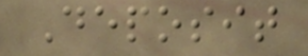Deposit
